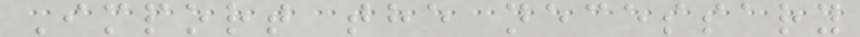Import the necessary
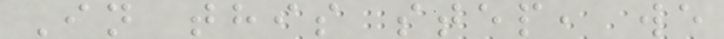In this step, we
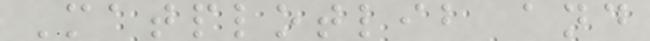Matplotlib and
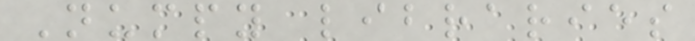Numpy libraries
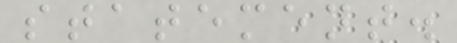statement.
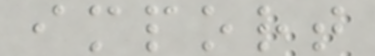import
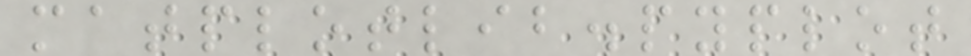matplotlib.pyplot
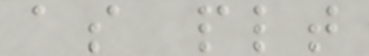as plt
